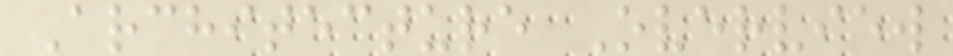Architecture Overview
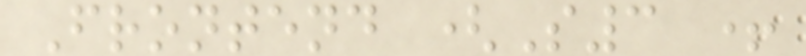Frontend (S3 +
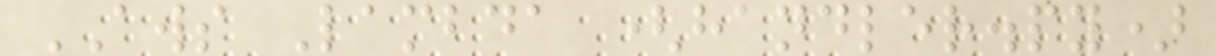AWS Lambda (handler.py)
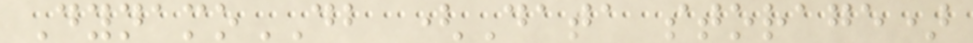DynamoDB (Data storage)
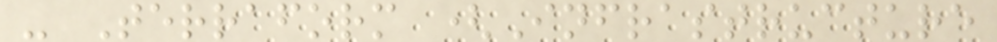- Terraform (Infrastructure
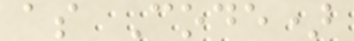as Code)
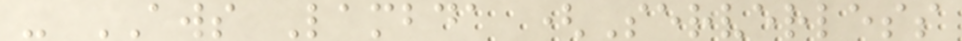- AWS Lambda (Serverless
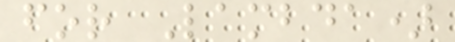for Lambda)
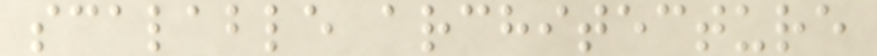scalable architecture
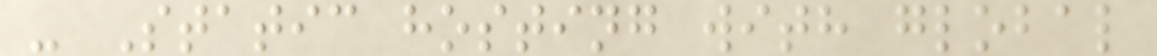- Static hosting with global
